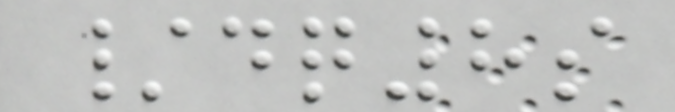/dq8s
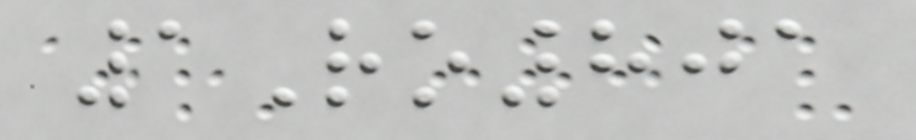1Ro801
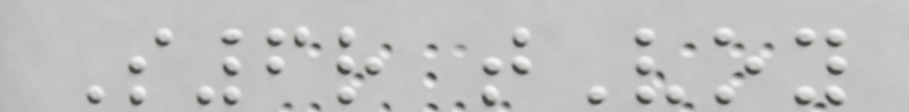S6r tVoy
